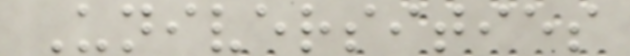Universities
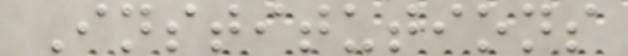Institutions
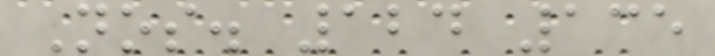Nos. 124 135
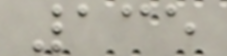135
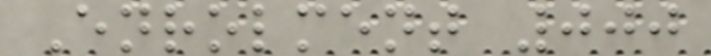Enrolment 000
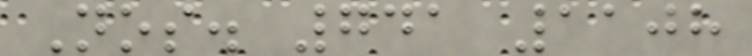Nos. 741 1108
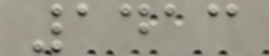1413
